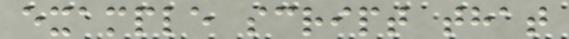example script that
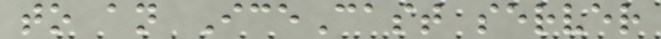to an IceCast server
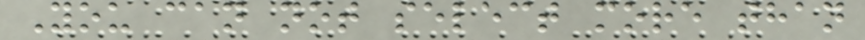You can not select more than
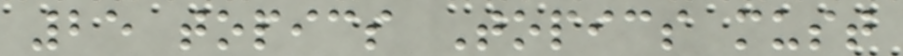25 topics Topics must
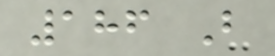186 B
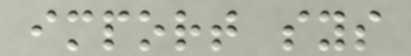import sys
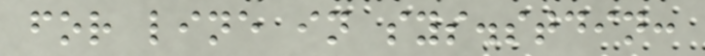for line in sys.stdin:
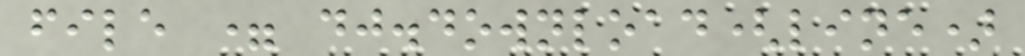file = dj.download(line)
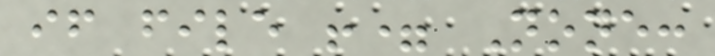if file != None:
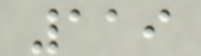119
